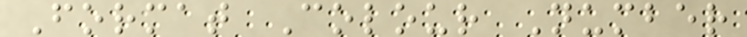Format Colour Number
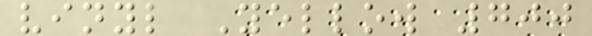vinyl Yellow 700
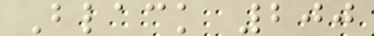Black 200
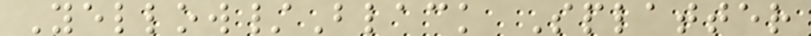Yellow/Black Splatter
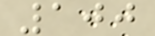100
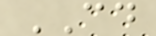CD
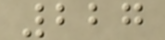227
